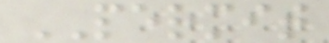PERMIT
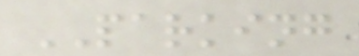PARKING
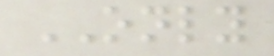ONLY
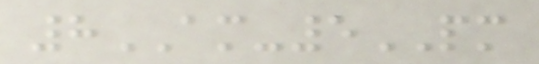8AM-5PM
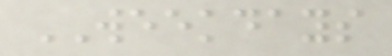WEEKDAYS
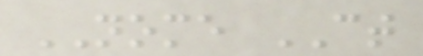NOME CT
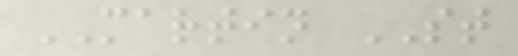MARTIN ST
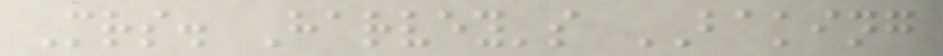Mrs. Harvey's BAKING
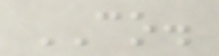CO.
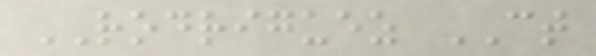RODRIGUEZ CT
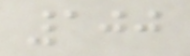100
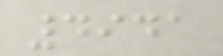4941
